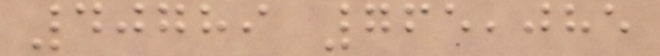40789 765,085
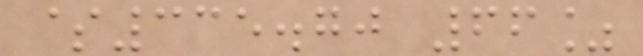$335.70 66%
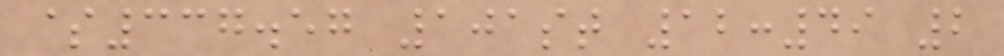$337.57 101st 12:49 2
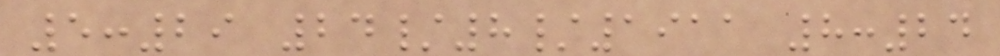5:29 24/8/1911 8:24
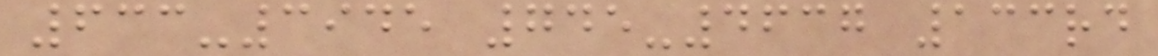633-3945 745-4637 133rd
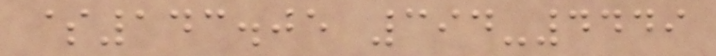$143.05 394-4449
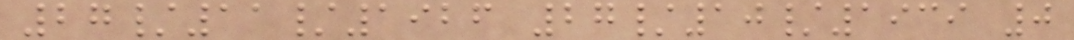27/11/1926 27/10/1939 0
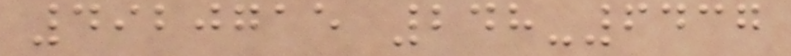4920715 248-6437
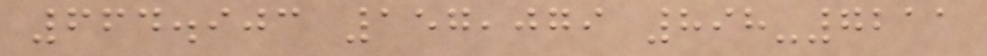664.903 157,079 898-7211
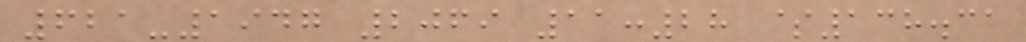621-1947 2069 11:28 $138.31
